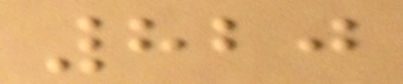820
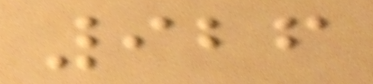926
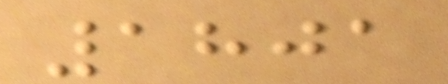1801
